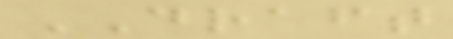DRAFT
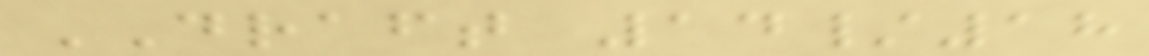DRAFT 14/18
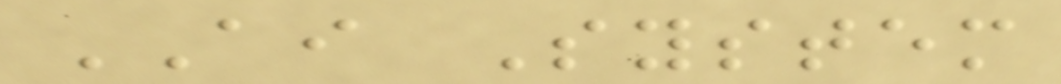AI System
